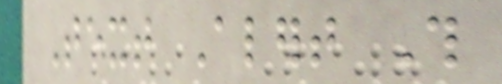Text Alert This
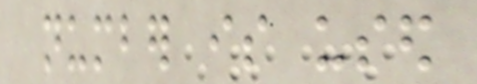number is used
